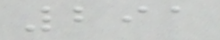291
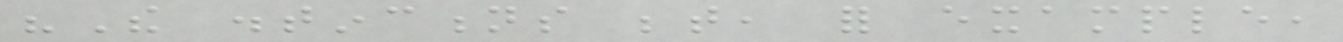"The distinctions between, for example,
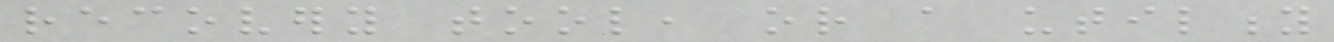recovery tool, or a utility
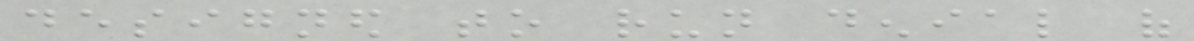designed to run denial of
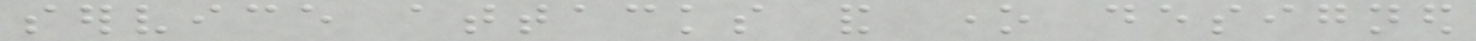service attacks and one designed
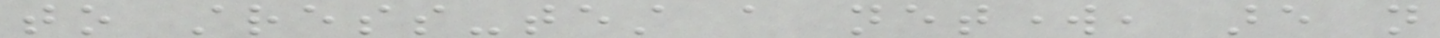to stress-test a network, are not
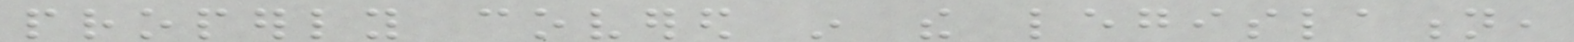properly covered in the legislation,
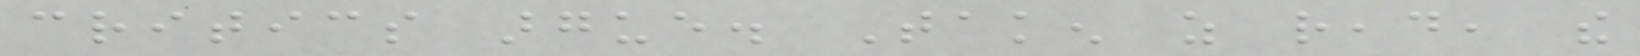critics argue. Taken as read, the
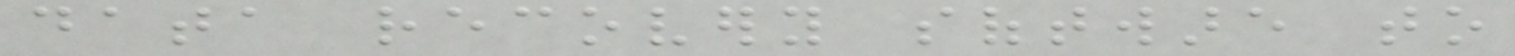data recovery software to
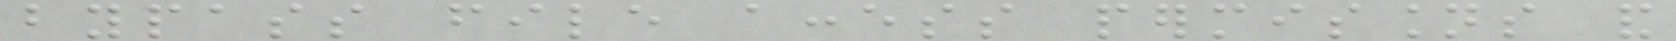bypass file access permissions and
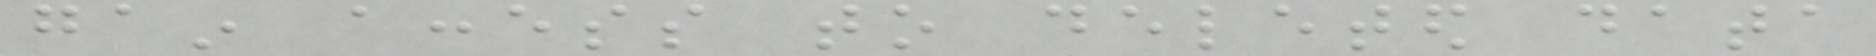gain access to deleted data
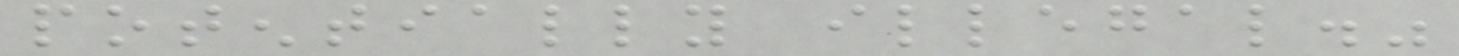potentially illegal."
